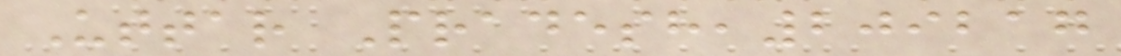Uttar Pradesh,209217
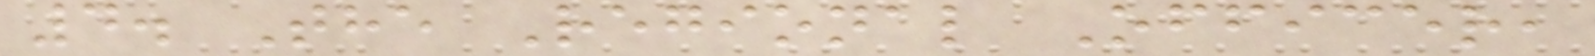4. The Regional Officer,
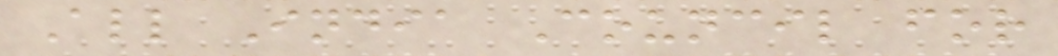All India Council for
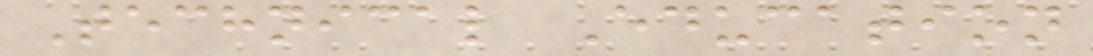Technical Education
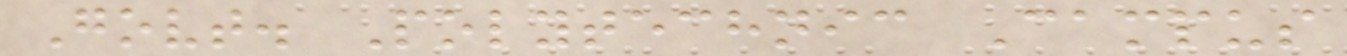Govt. Polytechnic Campus
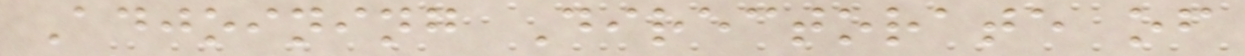Adjoining Directorate of
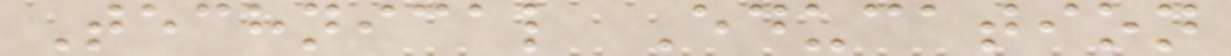Technical Education
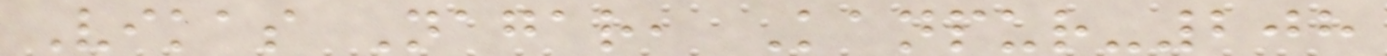Vikas Nagar, Kanpur-208
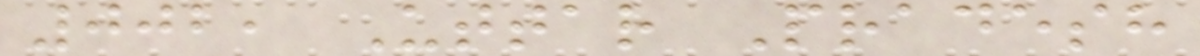002, Uttar Pradesh
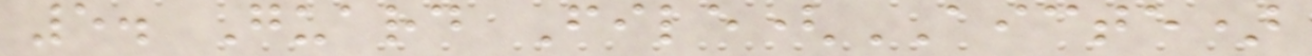5. Guard File(AICTE)
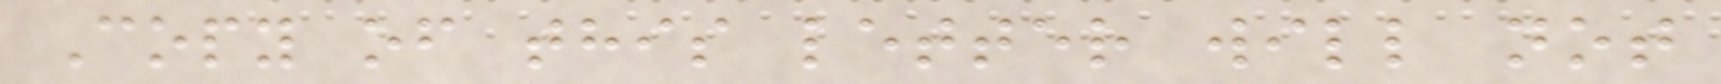Copy of this letter will not
